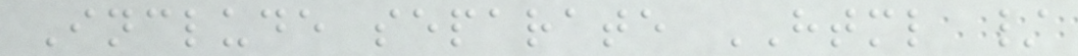Include separate HTML /
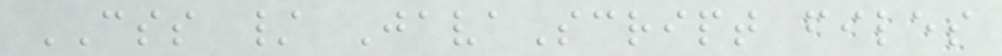CSS / JavaScript files
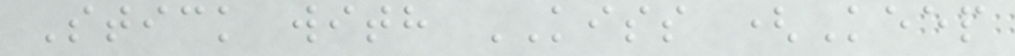Stick with KISS (Keep
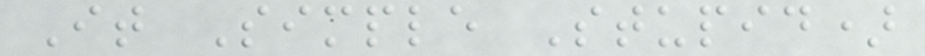It Simple Stupid)
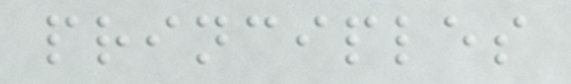principles
